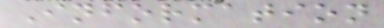Information
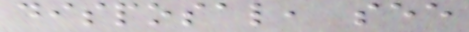disposal, see
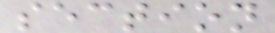section
